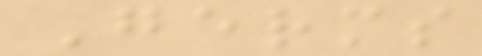Germs
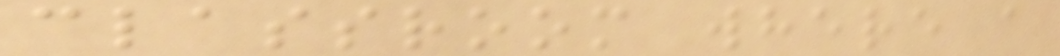classroom where a
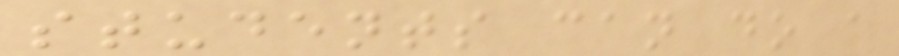students can do a
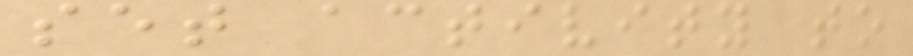set activity to
